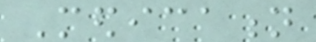Medication
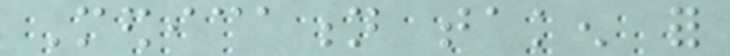Medication taken for
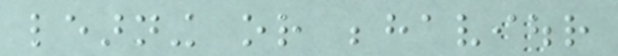learning or behaviour
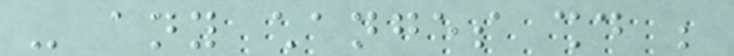- any changes should be
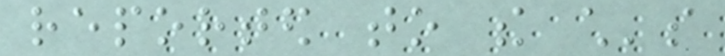reported to the child's
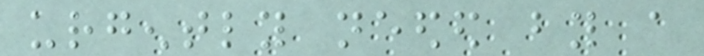urgently needed by a
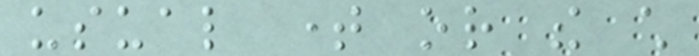usual time or the child
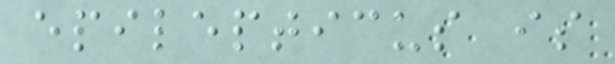epilepticus is
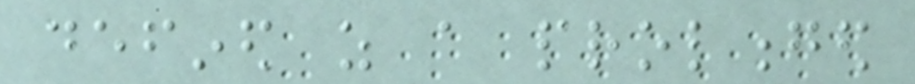defined as a prolonged
